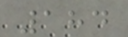184
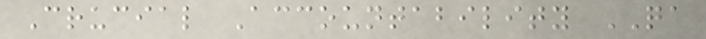Crucial Accountability QA
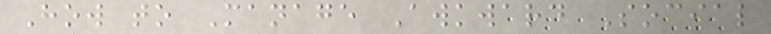How to Manage Awkward Social
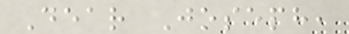Dear Joseph,
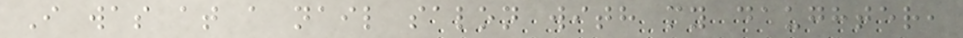I was at a nail salon with my daughter,
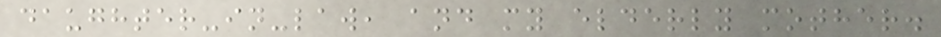daughter-in-law, and my elderly mother.
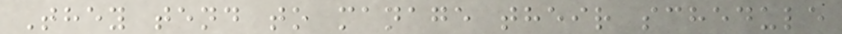They tend to manage their schedule
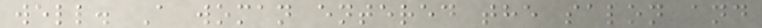well. A woman entered the salon and
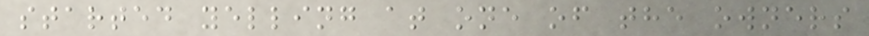started yelling at one of the owners
